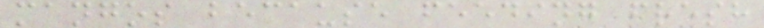mangos because feeding fresh
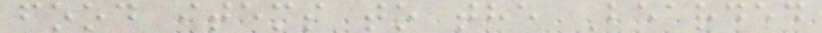food items to the Bearded
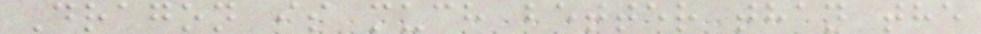Dragon is much better than the
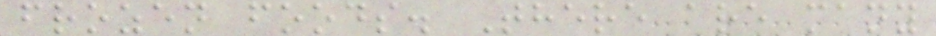frozen foods. There are many
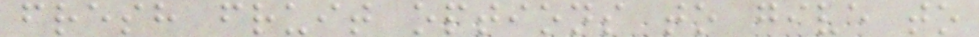fresh fruit options to give to
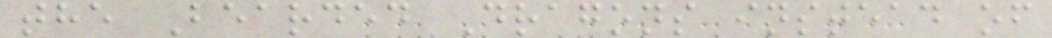the Bearded Dragons instead of
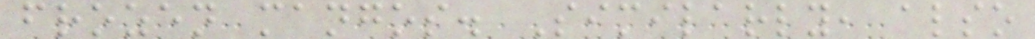frozen mangos. Similarly, also
